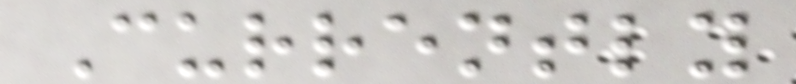Currently
